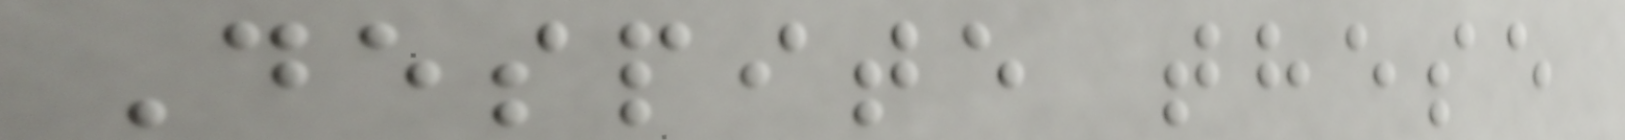Despite these
